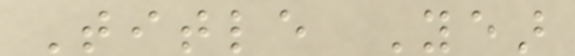Title Year
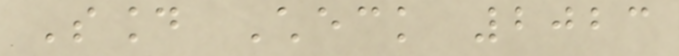Sound Check 2023
